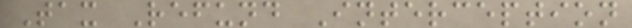Tax Refund Interception
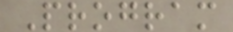Program
